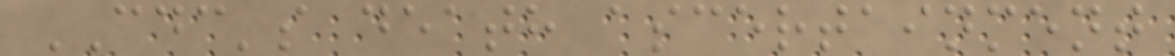CDC's death ascertainment
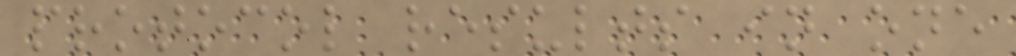protocol results in one
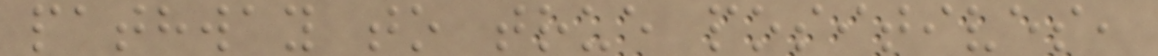pathway to true positives,
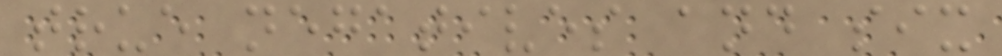true negatives and six
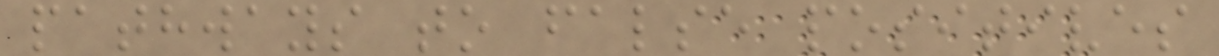pathways to false positives
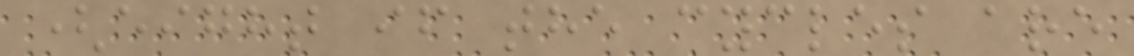(eight if the cycles are
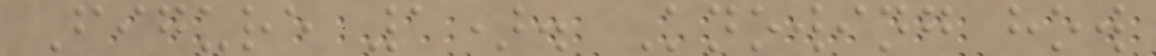Figure 1). Knowing how
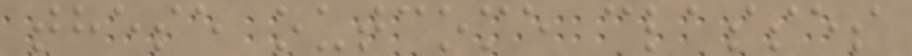these outcome classes
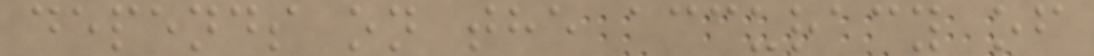depends on the accuracy of
